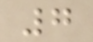7
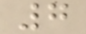7
